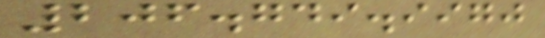206.749.9970
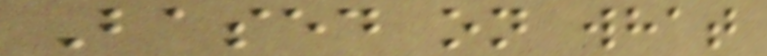Based on what
